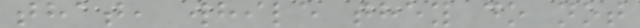that, while they do not
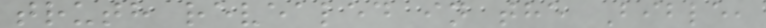truth revealed in the Bible,
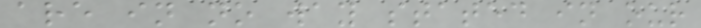are in no way stated in our
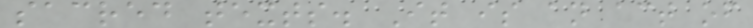sacred texts. It is an act of
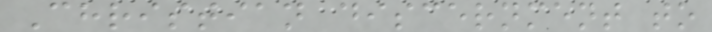Christian discernment to
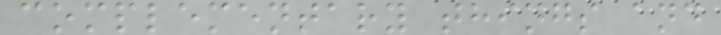complementary things and
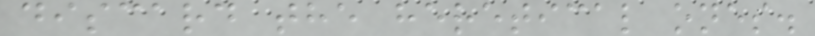discard the heretical ones.
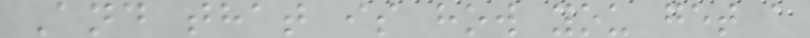And that is how you get a
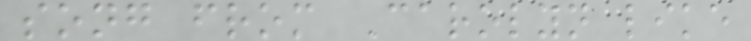song from Carolyn like
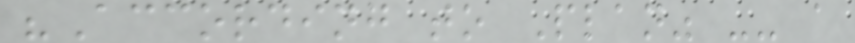"According to Plan" -- a
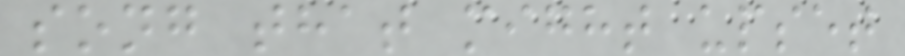song that might upset
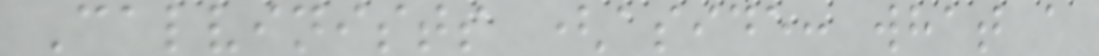Calvinists (aside: what a
